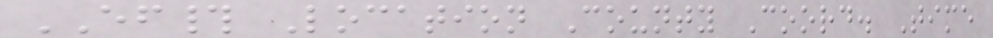EF# Location County Coord. Time
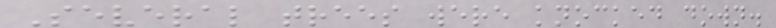Several trees were knocked down.
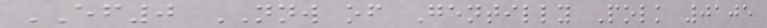EF0 NNW of Gentilly Polk 0105
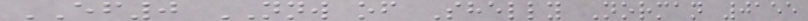EF0 NNW of Shelly Norman 0155
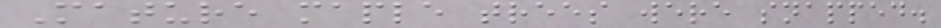Mature maple trees were snapped.
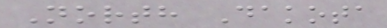North Dakota
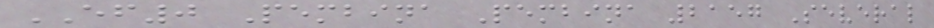EF0 Pembina Pembina 2157 Several
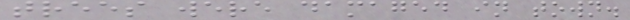trees were damaged in town.
